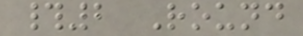#2 Round
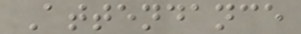Attendance
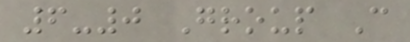6-0 Group C
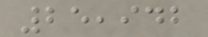25,942
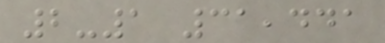2-1 31,441
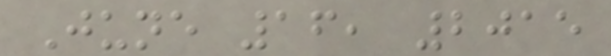June 16, 2015
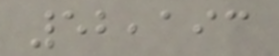52,193
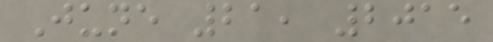June 21, 2015
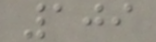109
